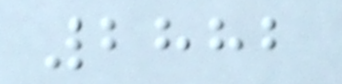2882
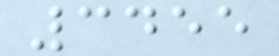3455
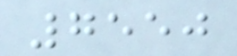7550
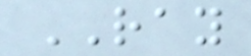RAY
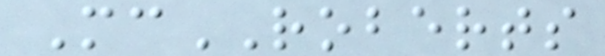McROBERTS
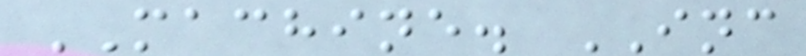MACHINE. INC
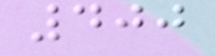400
